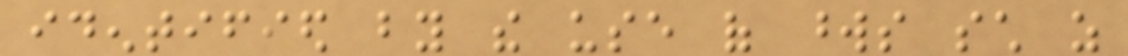identified by the use of words such as
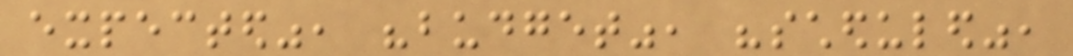expected", "budget", "scheduled",
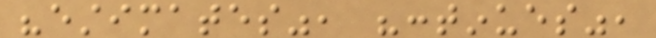"estimates", "continues",
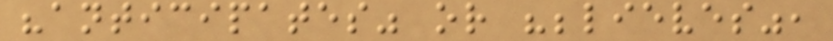"anticipates" or "believes",
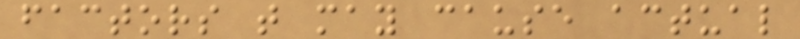factors that may cause actual
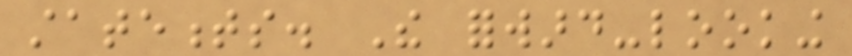statements. The forward-looking
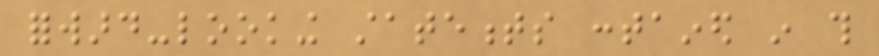forward-looking statements contained in this
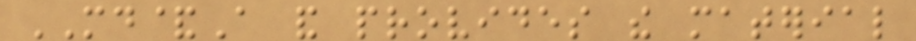MD&A and provides the material
